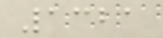1321
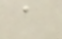a
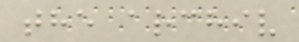the archiv
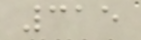315
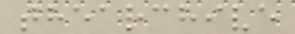thearchive
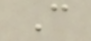C
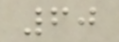60
